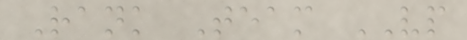Rank Team VP
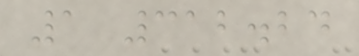1 312.24
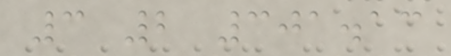3 2 301.13
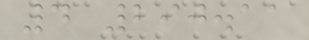4 290.11
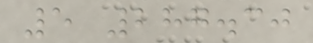5 287.30
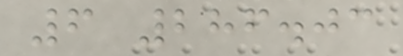6 286.03
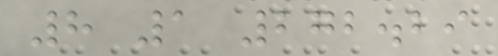8 1 272.29
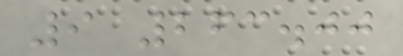9 263.00
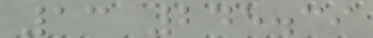13 245.39
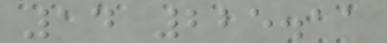14 225.11
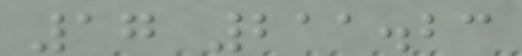17 211.23
